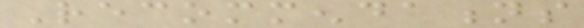Recommendations
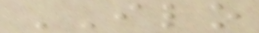ILO
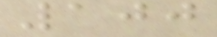100
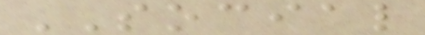SOCIAL
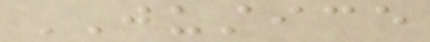JUSTICE
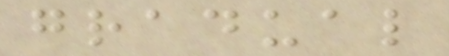gradual
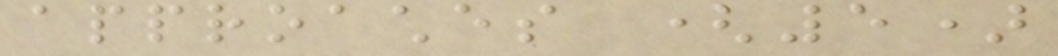approaches (5)
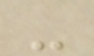-
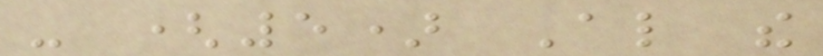- (5) Also the
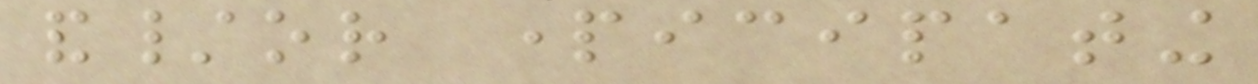and/or participating
